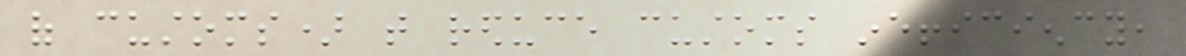of customs) that reduce customs inefficiency,
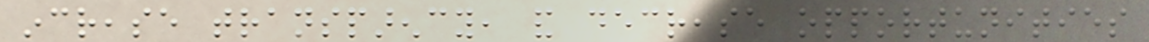increase transparency, and decrease opportunities
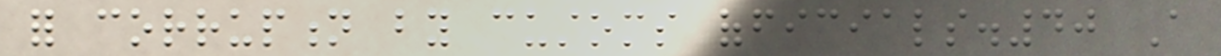for corruption by customs officials.40 A
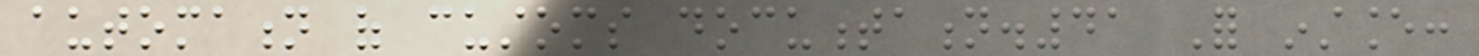automation of customs documentation.41 For instance:
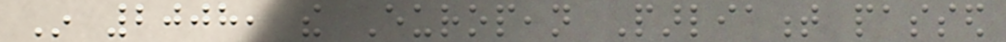In 2008, the European Parliament passed
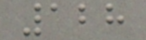128
